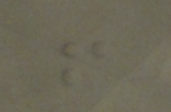!
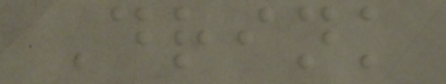Drink
